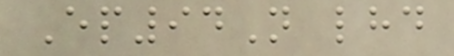Ep94N lhd
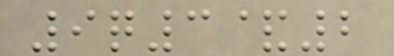9q3&2
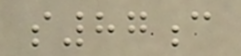s87c
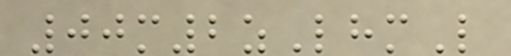00m2zLhmL
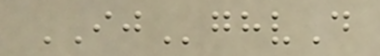IJghvD
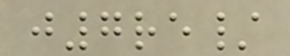j7re/
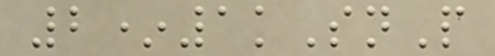2*1kSnP
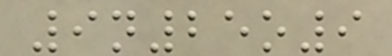9n25o9
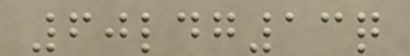60ldg13q
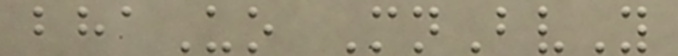bhaUo MnBvY
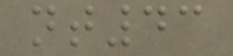nt43
